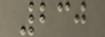230
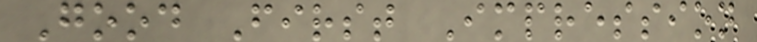Good First Impression
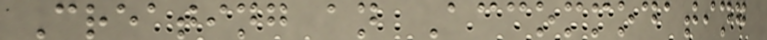Creating an Accommodating
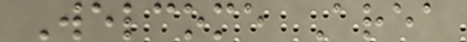Welcome Area
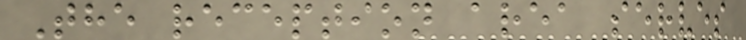The reception area serves
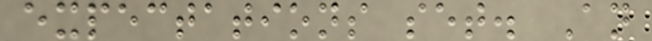expectations set. An
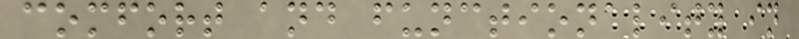comfort and functionality in
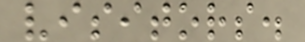visitors.
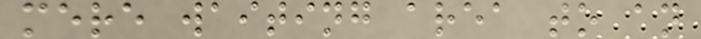mere waiting area to an
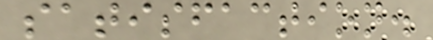satisfaction.
